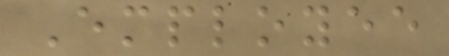Employee
